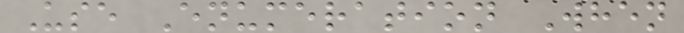Use Enumeration When
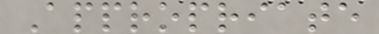Appropriate
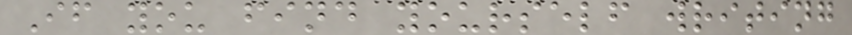If you find yourself writing
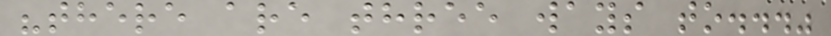"there are three ways to..."
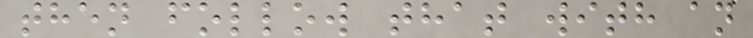then follow that with an
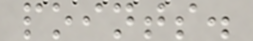points.
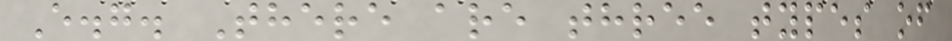E.g. There are three types of
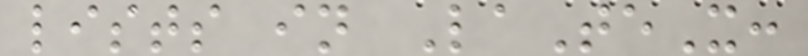lists in LaTeX:
